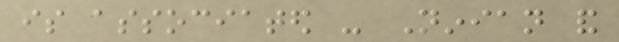is associated - Ninian and
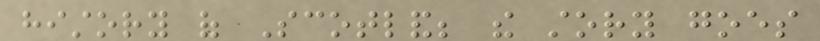history of Scotland; the story goes
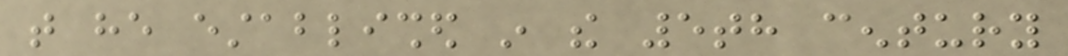that he established in the 5th century
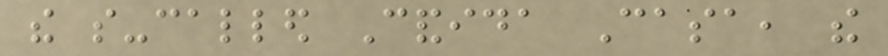the so-called Candida Casa, the
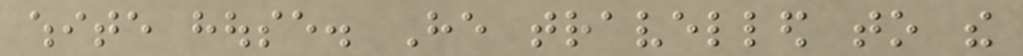white house. He travelled to the
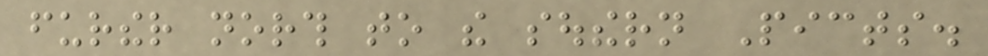further north to the southern Picts.
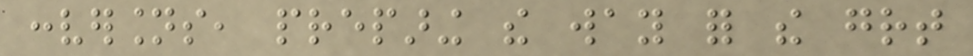conversions, preparing the way for the great
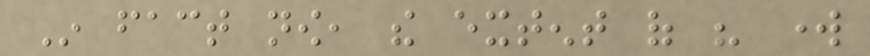In fact now, the extent of his work
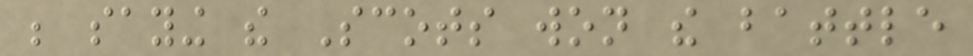be saying the Scots won the battle
